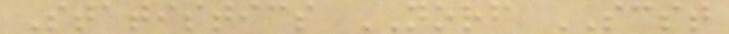Statistics NORF SCST
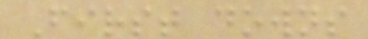First downs
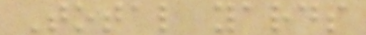Total yards
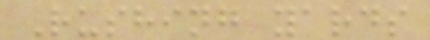Rushing yards
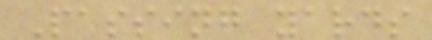Passing yards
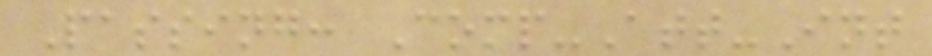Passing: Comp-Att-Int
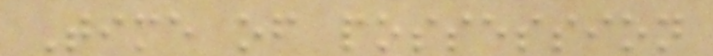Time of possession
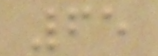65
